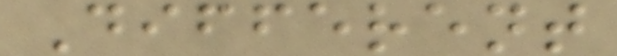Different
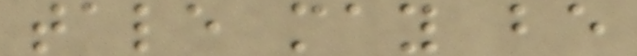tale may be
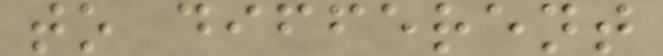to different
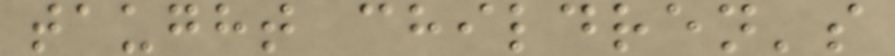taught children's
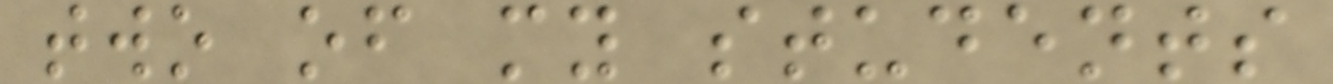two of my students
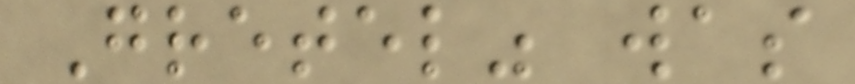Gretel" was
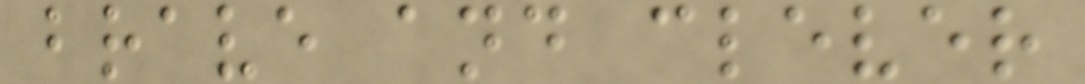brave and clever
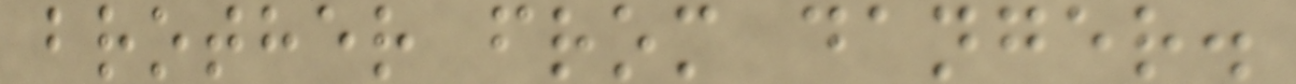brother from danger.
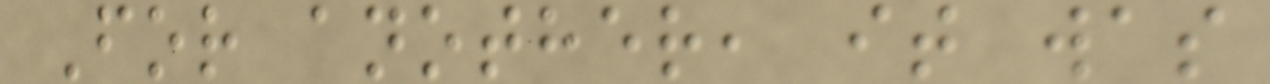For another, it was
